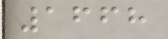1668
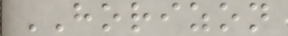HORIZON
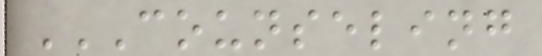COUNSELING
